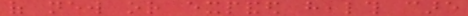of new or expanded health care
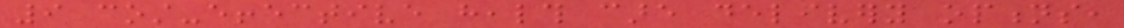9 cost-effective health care delivery options,
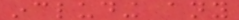including any
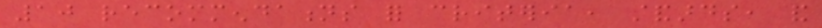10 recommendations for criteria, standards, and
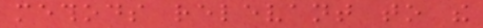methods relevant to the
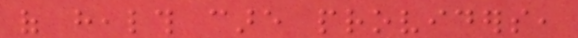of health care providers,
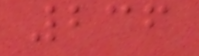236
